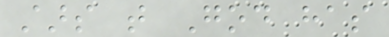stars that God has
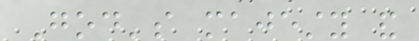God's majesty and
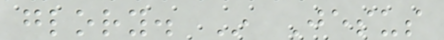glory. In Jesus
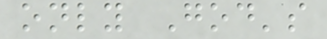only God's
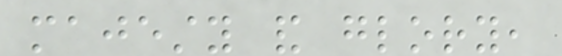majesty and glory,
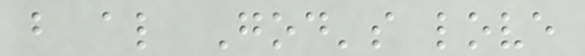but also God's love
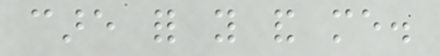care for you and me.
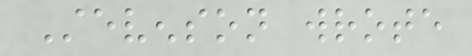Stevenson wrote
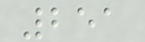251
